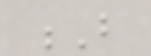B
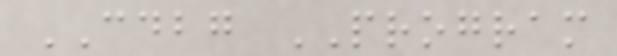CDBG PROGRAM
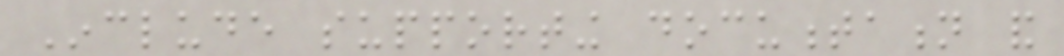Include supporting documentation and
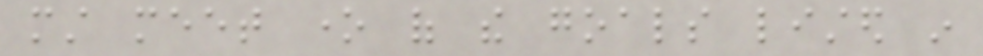must meet one of the goals listed in
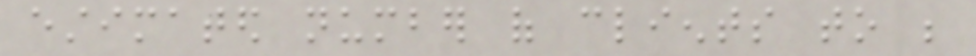estimated number of clients to be
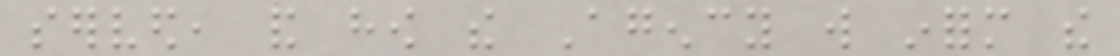served, and how the Agency will inform the
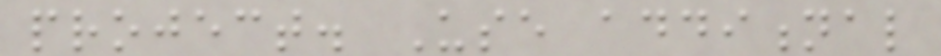project. Use additional
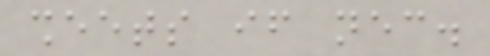sheets if necessary.
